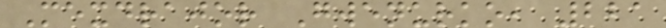Mexdrajor Gwenurko, 221
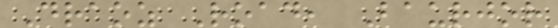Draoz Road, Baurjor
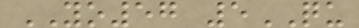YO57 5QU
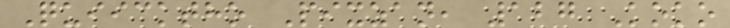Quiicktho Pixzan, 127 Koko
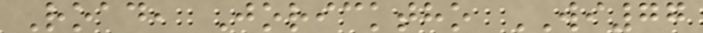Road, Joricktho WI77
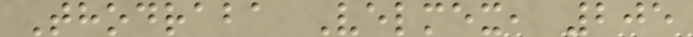Thodraba Velmex, 205
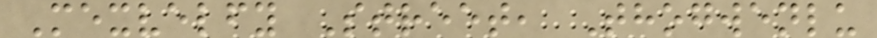Mexvelfy Street, Thogwenlu
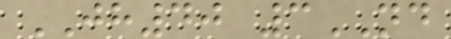JH40 3ND
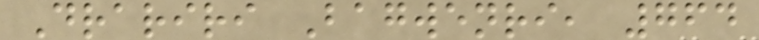Drariri Bagwenri, 764
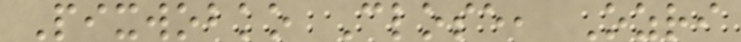Pixwobko Close, Ozri
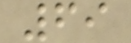69
